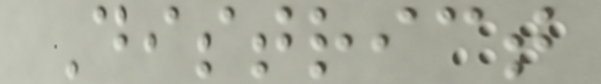District
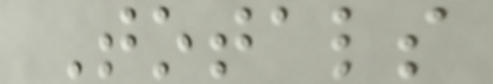Totals
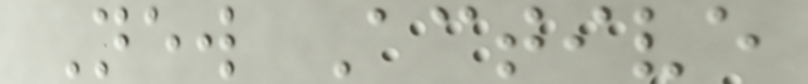New Active
